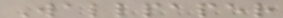Wallpaper
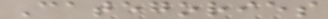Categories
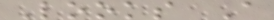Looks A
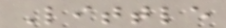Little
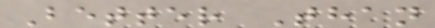Better Than
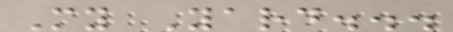My Yard...
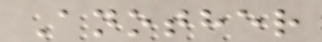Another
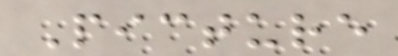Picture
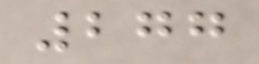277
